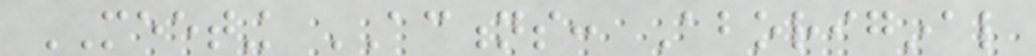MEETING ACTIONS: Aboriginal
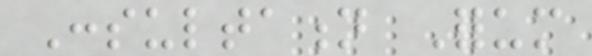Consultation Forum
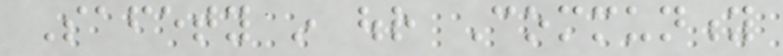Safety in our Community
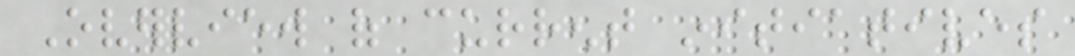Overview of current initiatives
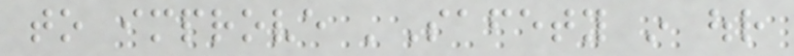to improve 'Safety in our
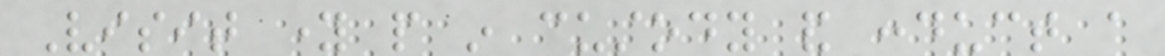Visit young people in custody and conduct a
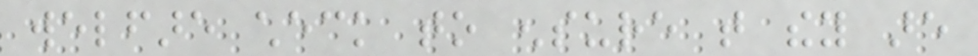welfare check to ensure that they are
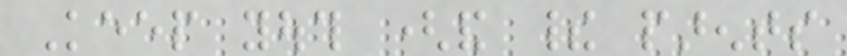Keep youth (and their parents
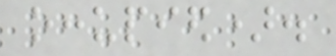occupied).
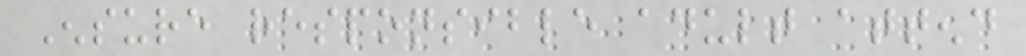Ensure responsible adult attend
